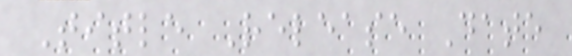Title Release Date
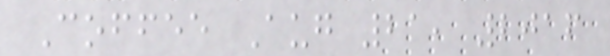Coffee Aug 21, 2016
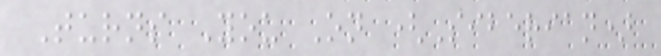Turns You On (Siberian)
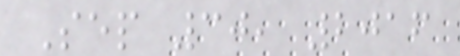Sep 30, 2016
